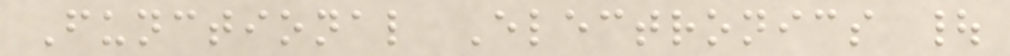Functional Electronics |
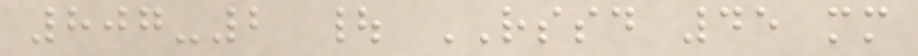807-2 | RSSD 45 mm
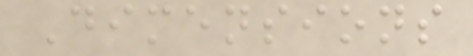Dimensions
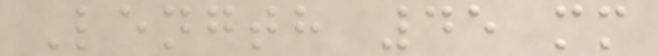Length 45 mm
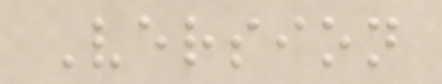Version
